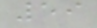59
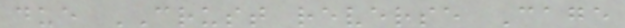due CRUST reverse Cage
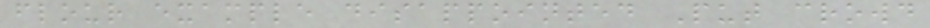flour example disappointed Put crowd
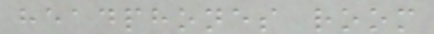headphones room
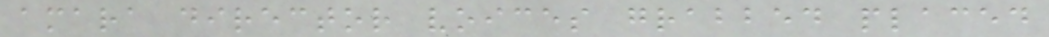amara director voices grabbed placed
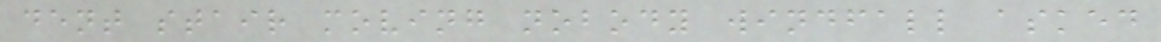dent stair moving nobody windfall asked
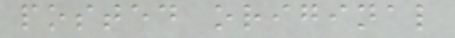posted original
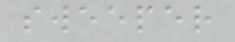sweeper
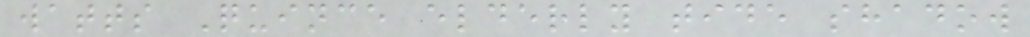watts Quince elderly tide shadow
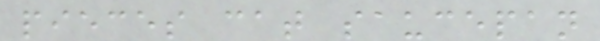pieces cat saucepan
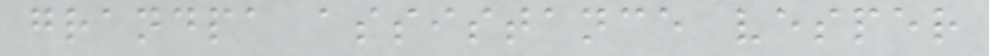grandpa assistance vesper
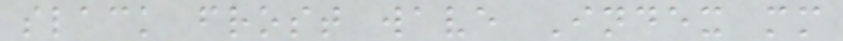slack frost wave Index mm
